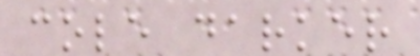cole darker
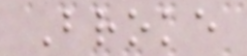Broke
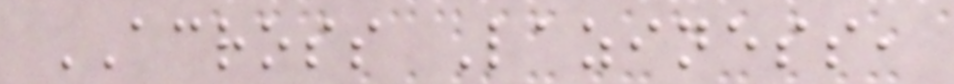ACROSS Laziness,
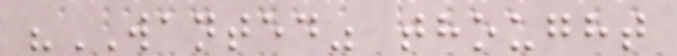"WANTED" thought
